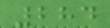284
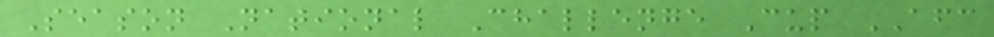Season National Challenge Cup AFC
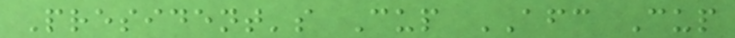President's Cup AFC Cup
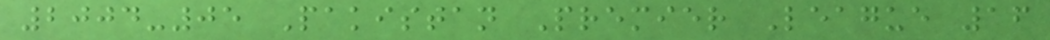2004-05 Pakistan Premier League 16
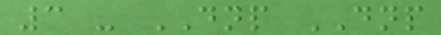3 - DNP DNP
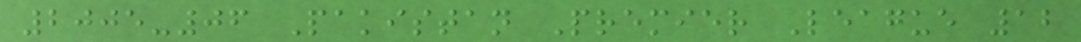2005-06 Pakistan Premier League 12
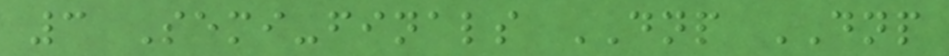3 Semi-finals DNP DNP
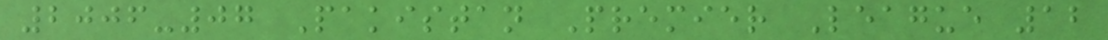2006-07 Pakistan Premier League 12
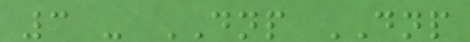3 - DNP DNP
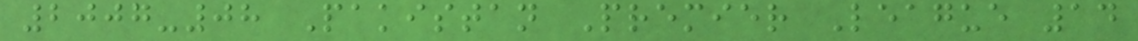2007-08 Pakistan Premier League 14
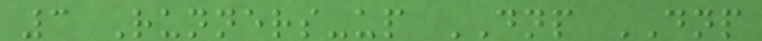3 Runners-up DNP DNP
